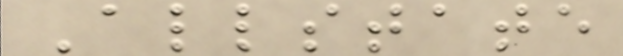Allstate
